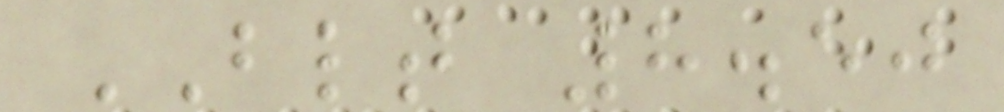BLT 8.50
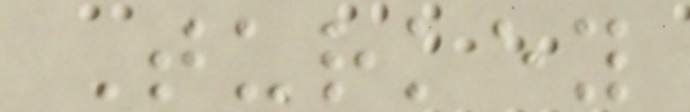Turkey
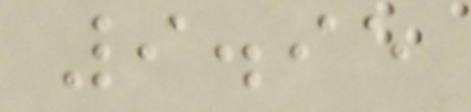9.95
